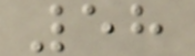58
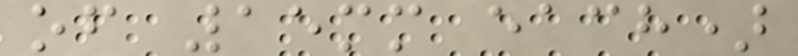of 15mm each)
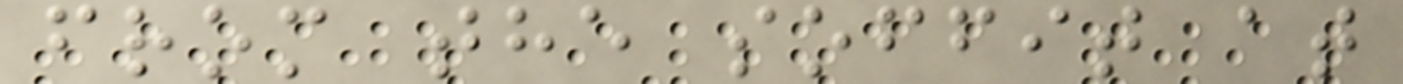from the soffit at
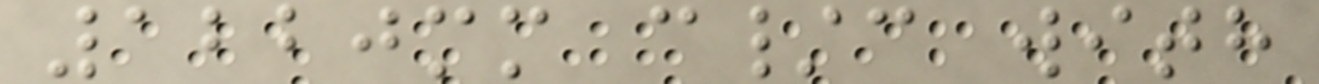1220mm c/c with
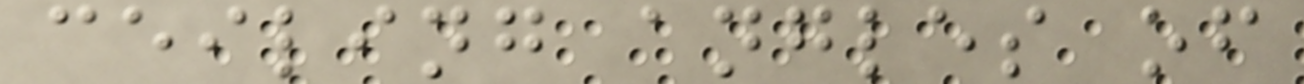ceiling angles of
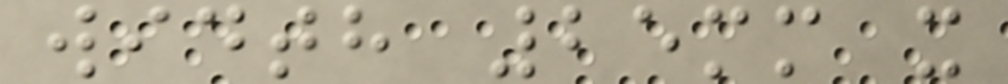width 25mm x
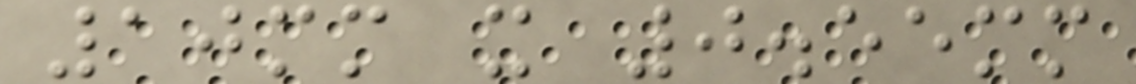10mm x 0.55mm
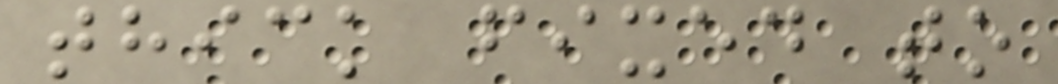thick fixed to
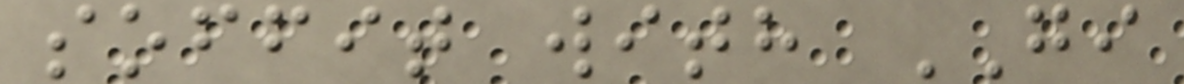soffit with GI
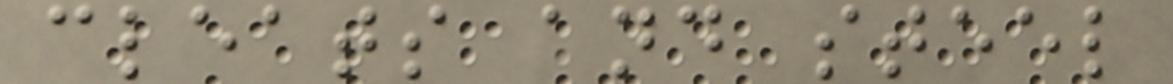cleats and steel
